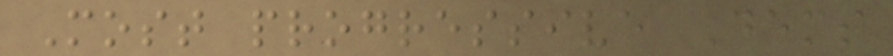Most progressive Dems
